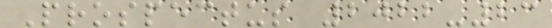Prospectus 2022-23
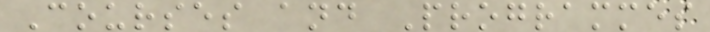Courses and Programmes
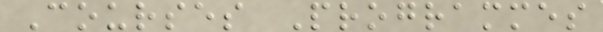Courses Programmes
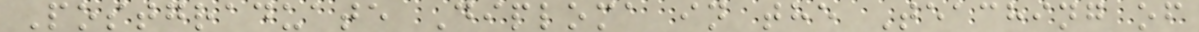Postgraduate Diploma in the Teaching of
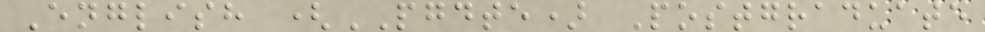English (PGDTE) Postgraduate
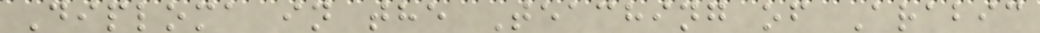Diploma in the Teaching of Arabic
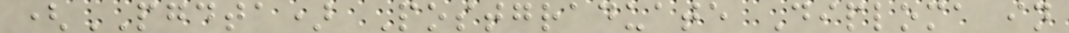(PGDTA) Postgraduate Diploma in
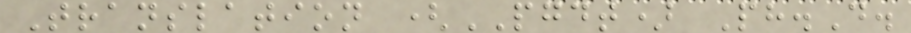Translation (PGDT) Ph.D.
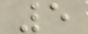5
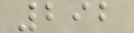292
